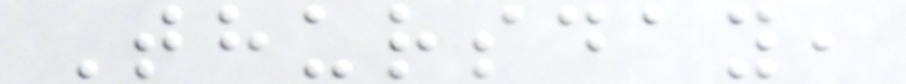Thursday,
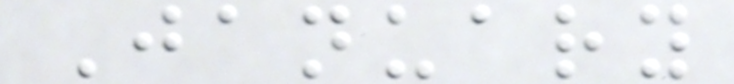January
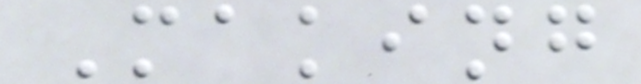Making
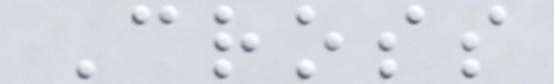Cross
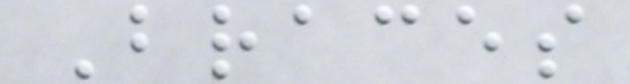Braces
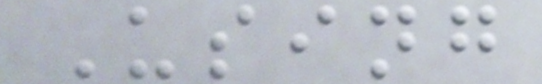Using
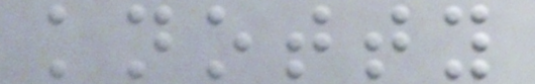knotty
